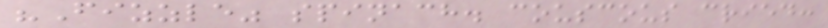"Fizzle" spinach. couscous cried:
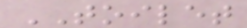TOILET
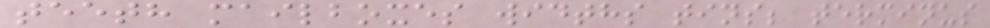teeth mailboxes widths tins; terminus
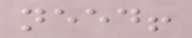need!
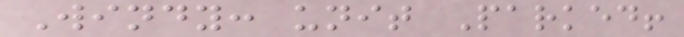Windy: unit Parked!
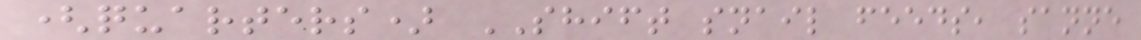(quarters) SHIFT snail feeds, sanne
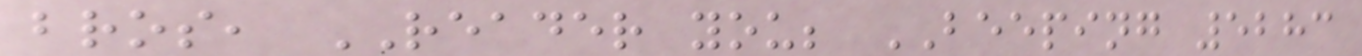bros, READER you; BEEPING 5283
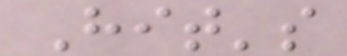Hit's
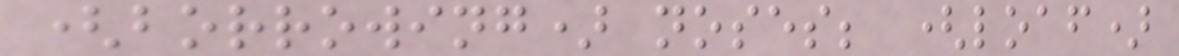(borrowing) noses; (loaf)
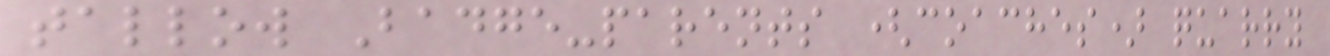tallow Badge-parents (coaches) quarry
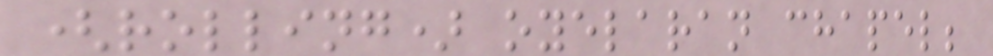(rolling) oyelaran chapel;
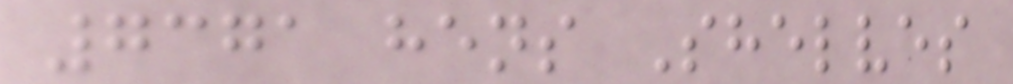7371 hens Shelves
